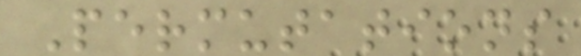Permutations
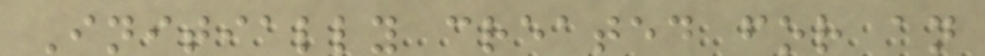Initially created for an
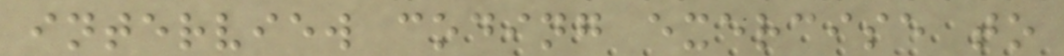interview coding exercise to
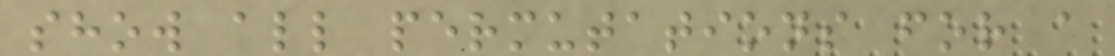show all permutations for a
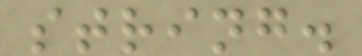string.
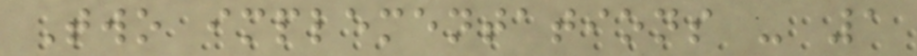Two implementations - 1
